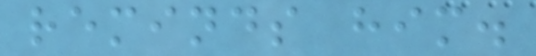reminds him.
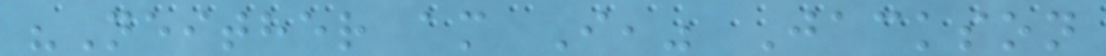"Neither am I," Jackson
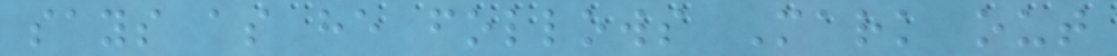says as he follows Mark out
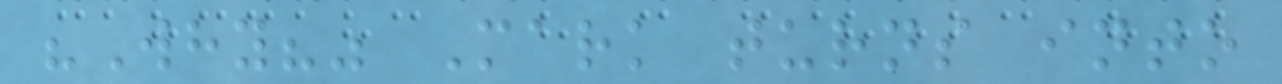"Why?" Mark turns into
